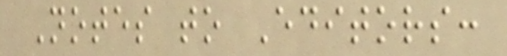Notes to Editors:
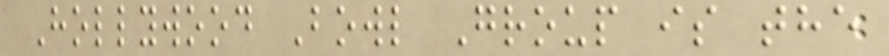Hollywood Bowl Group is the
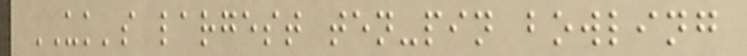UK's largest ten-pin bowling
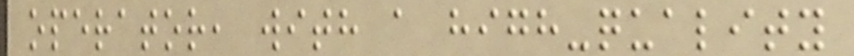operator, with a high-quality
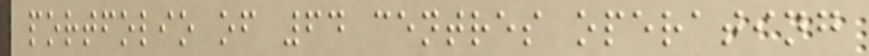portfolio of 64 centres operating
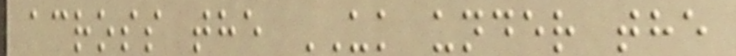across the UK under the
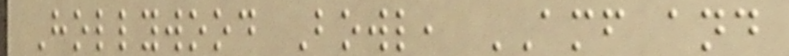Hollywood Bowl, AMF and
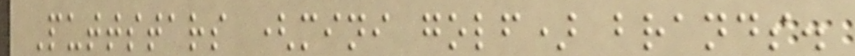Puttstars (mini golf) brands.
